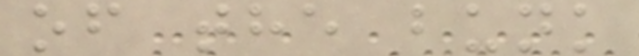of the bunk
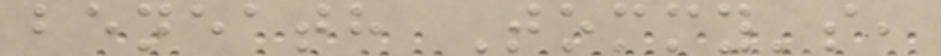beneath Tommy's,
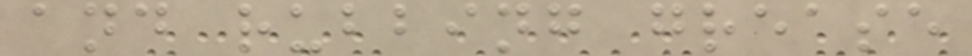and rubbing grease
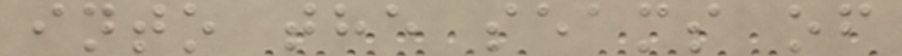into the seams of
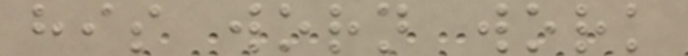his worn work
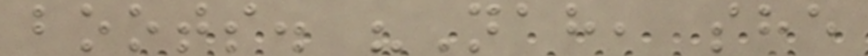boots. "Nah, she
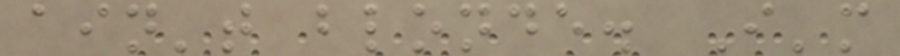ain't blonde. I'm
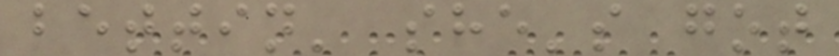bettin' she's got
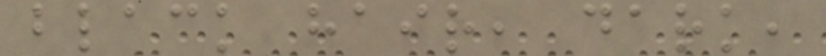black hair, dark,
